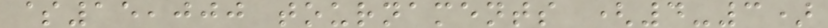$15,000 tournaments (4-3)
